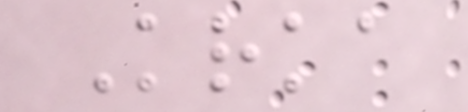Krka
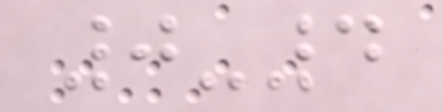0-4
